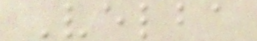Velba
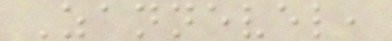Zannevel,
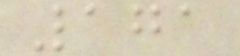171
